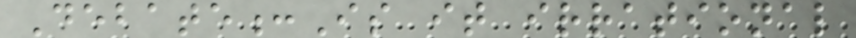Debate:Is it irrational
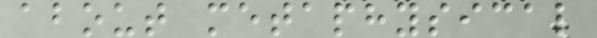about metaphysical
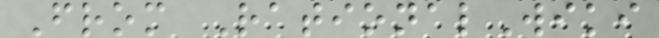From RationalWiki
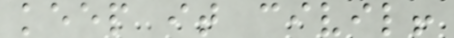keep it civil!
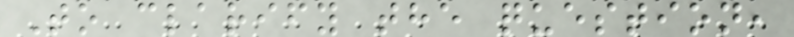To clarify the question,
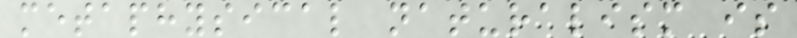metaphysical naturalism is
